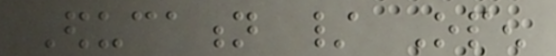Education / Open
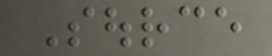Source
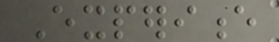Experience
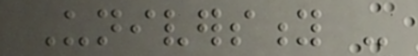University -
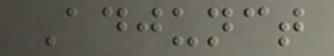Adjunct
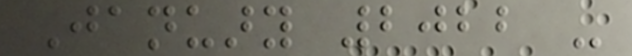January 2022 -
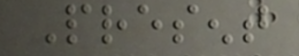Present
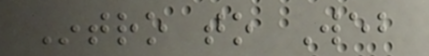Intro to Web
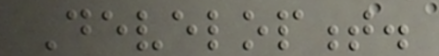Development.
